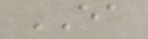EA
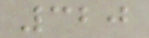320
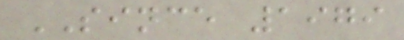SINCE 1979
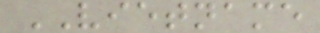VIETNAME
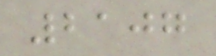2107
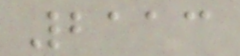2113
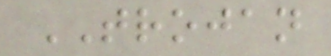TROJAN
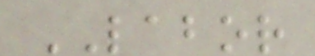LABOR
